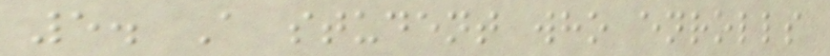5. A student who enrolls
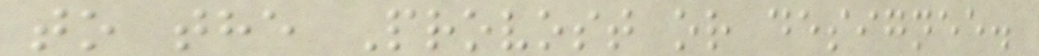to the Provost or designee.
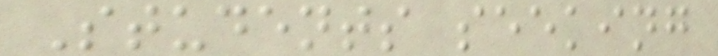Students seeking
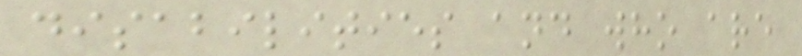disabilities and who are
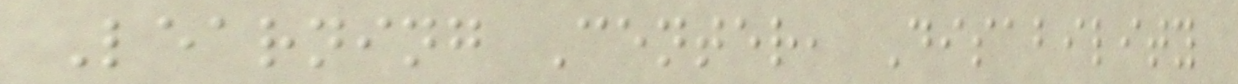Learning Center, Disability
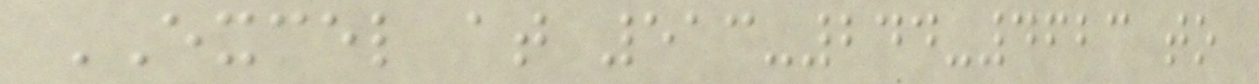EXCEL at 513-244-4623 to
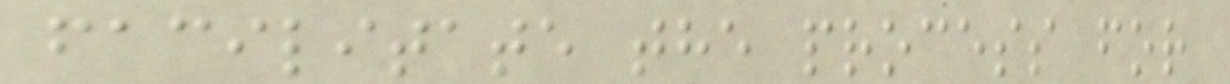facilitate the process for
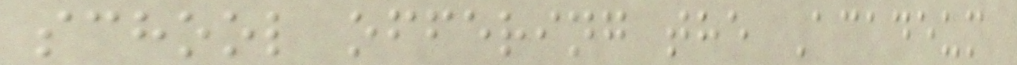school offering the Acadeum
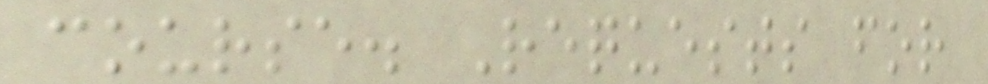course. Requests for
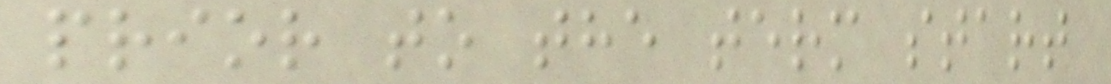prior to the term start
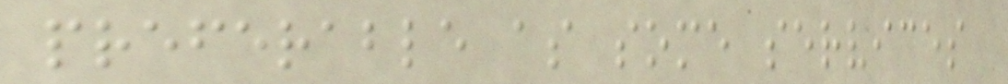preferable as some services
